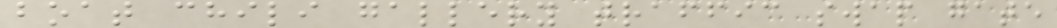boat chili gallery traffic swap gate
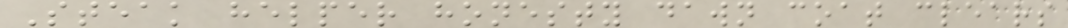Steak helper honesty dawn coat clears
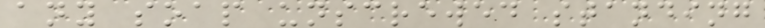any soap unscrewed standing
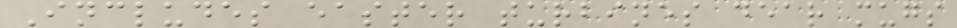Includes easter turbines dear mugs
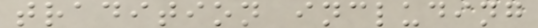tradition including
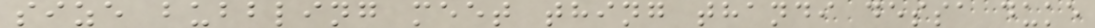size bubbling meet thing thandi dessa duke
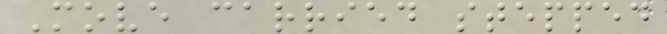Move carried stepped
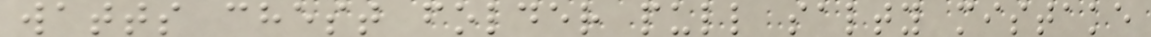watts chest folder pull salty mistake
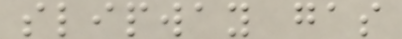slipway gas
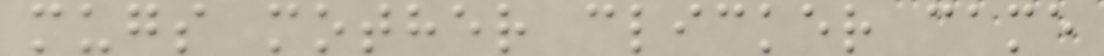mugs mother clicker came
